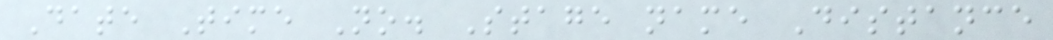Date Time No. Stage name Distance
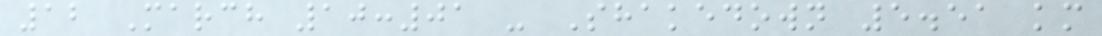12 March 10:01 - Shakedown 5.51 km
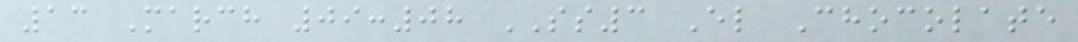13 March 09:08 SS3 El Chocolate
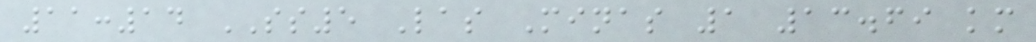11:14 SS5 Las Minas 1 13.69 km
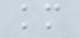km
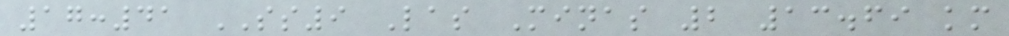17:41 SS9 Las Minas 2 13.69 km
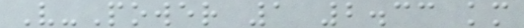V-Power 1 2.33 km
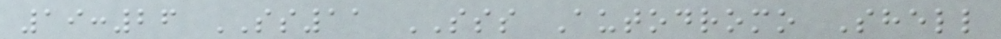19:26 SS11 SSS Autodromo Shell
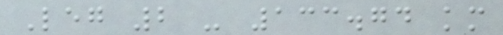Leg 2 - 133.74 km
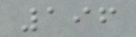196
